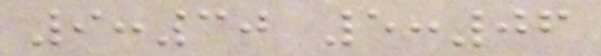9:30 5:06
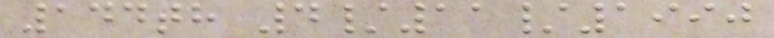144th 4/11/1990
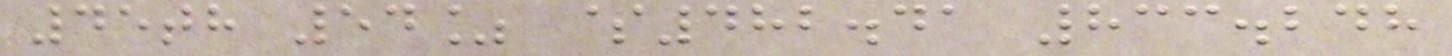45th 54% $482.41 833.248
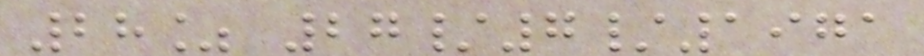28% 27/7/1971
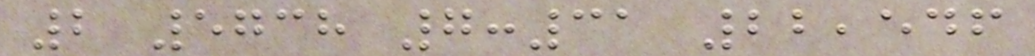2 5738 7:31 22,546
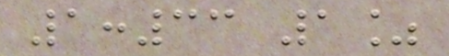1:33 1%
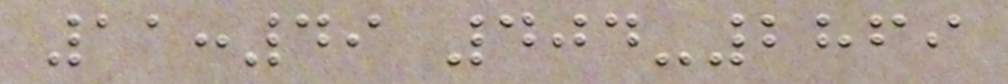11:49 404-2869
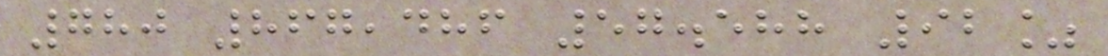780 867,486 57.588 92%
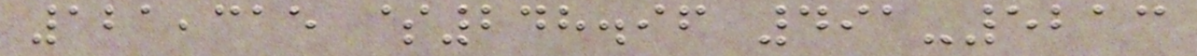121,315 $248.96 491-5213
